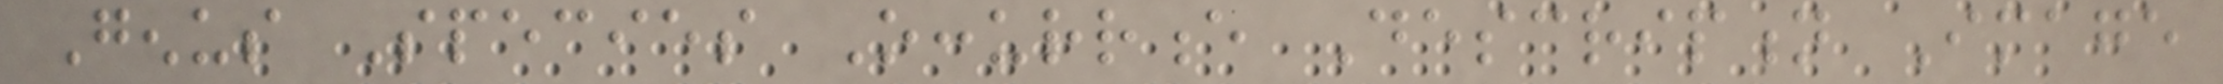Genus Species Occurrence Description Image
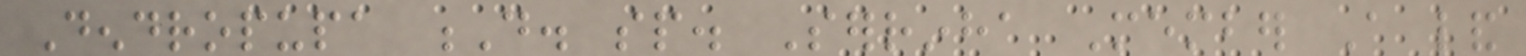Dendropupa D. sp. Serrinha Member A land
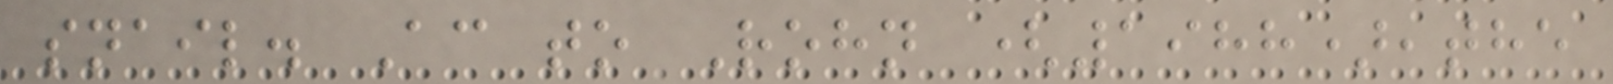snail. According to Rohn (1988),the
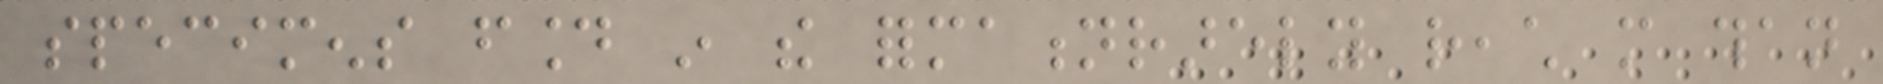specimens found in the formationrarely reach more than
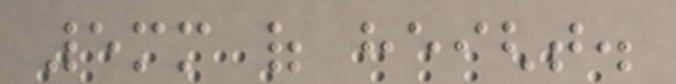5mm of height.
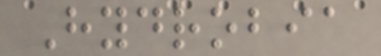Hydrobia
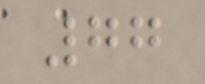77
